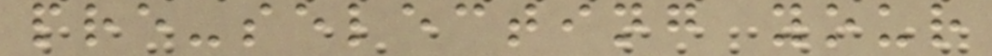pre-selecting your
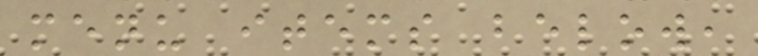menu items below,
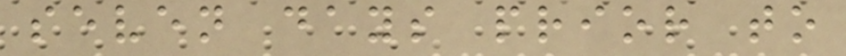seven days prior to
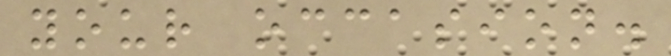your occasion.
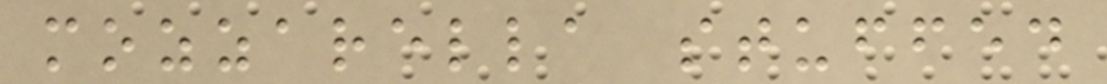mozzarella stuffed
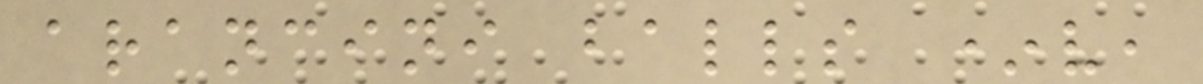arancini balls *v,
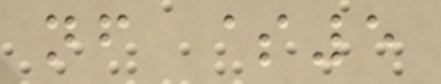nf $5
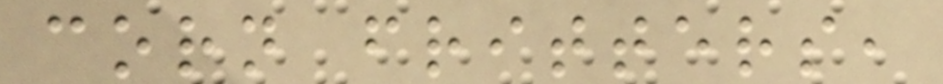corn fritters,
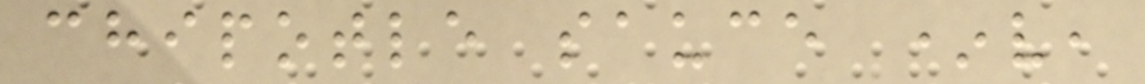chipotle sauce *v,
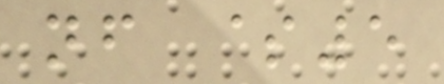nf $5
